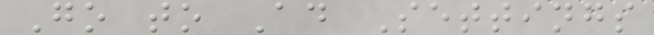Go to Ad Settings
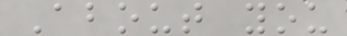About you
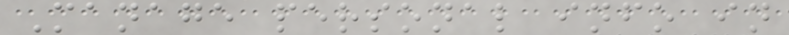Manage personal info in
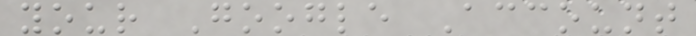your Google Account
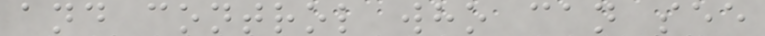and control who can see
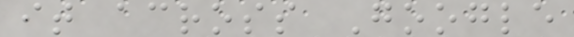it across Google
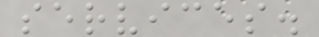services.
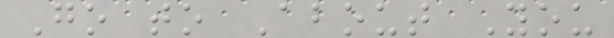Go to About You
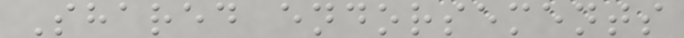Shared endorsements
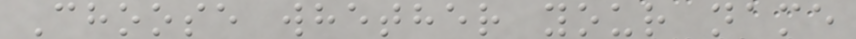Choose whether your name
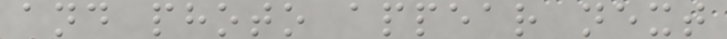and photo appear next
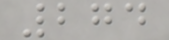274
